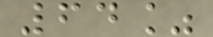64%
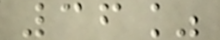36%
